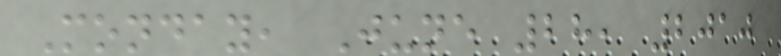Monday, June 28, 2010
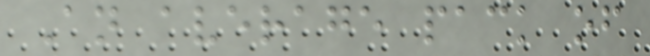An average pack of
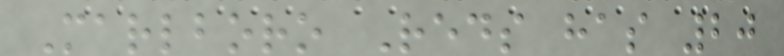Marlboro Reds has 20
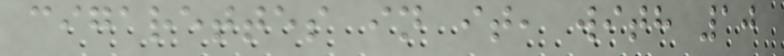cigarettes in it, with 10
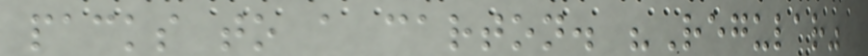packs to a carton. "Regular"
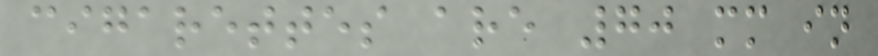cigarettes are 70 mm in
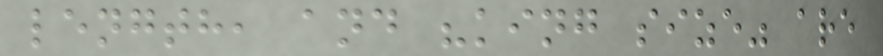length, and "king size" are
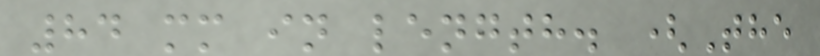84 mm in length. (The
